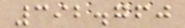392.760
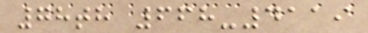78th 668-4119
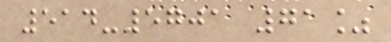514-5701 71%
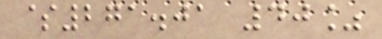$271.01 40%
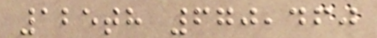125th 670,460
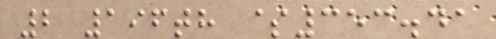2 196th $353.41
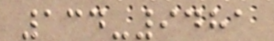134-9481
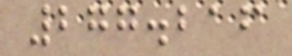277.216
